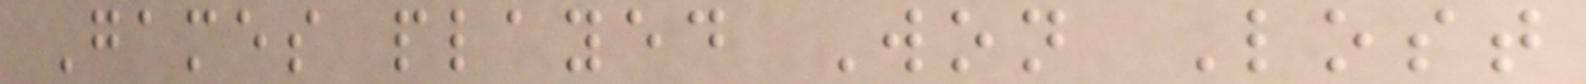Games played Won Lost
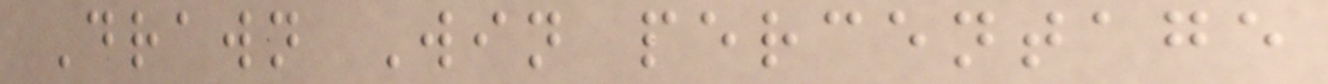Drawn Win percentage
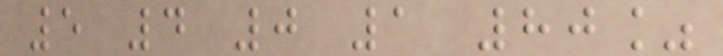5 4 0 1 80%
